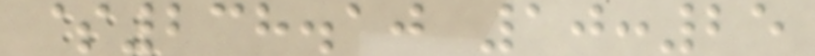$238.10 10:25
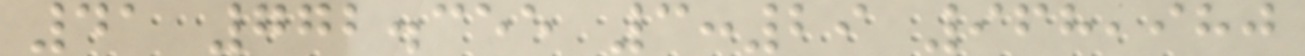41 772.355 3:29 968,980
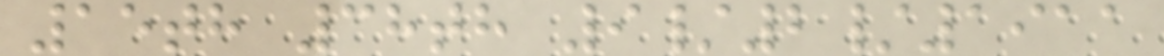15th 38th 9/2/1911
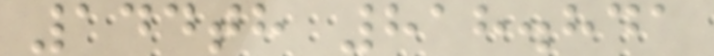144th 818.841
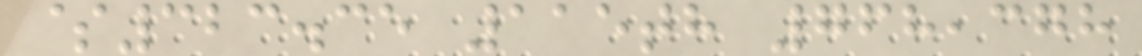$323.35 115th 768,378
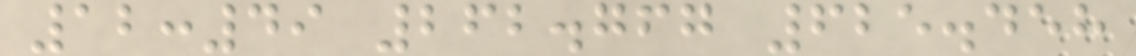12:49 262.767 625.458
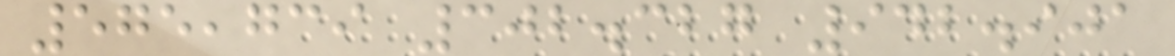575,739 302.327 942.901
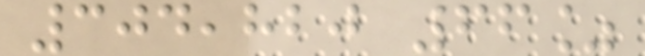304,820 66%
